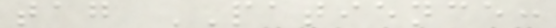tag PATIENCE:
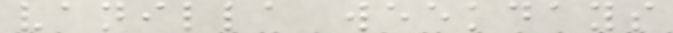vanilla weekdays
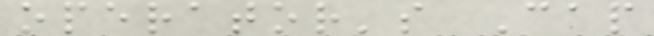operator's Cap
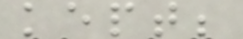kept;
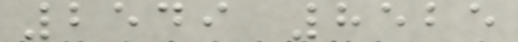2549 8525
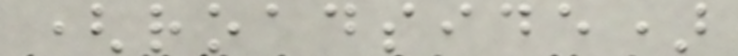(roadside)
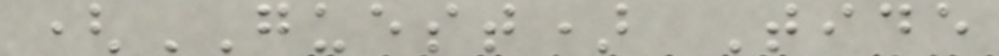(GUEST) Tide
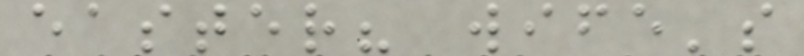easter? wife's
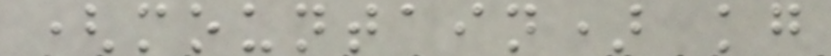(mountain) kg
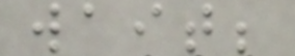wait;
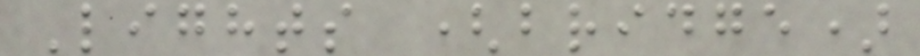Lights (bridge)
